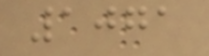1071
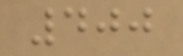400
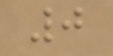0
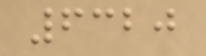6320
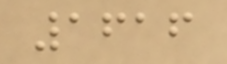1616
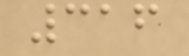316
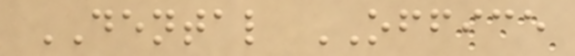DENTAL OFFICE
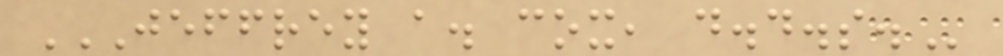JEFFREY A. COX, D.D.S.
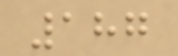187
